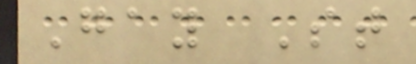Gay St
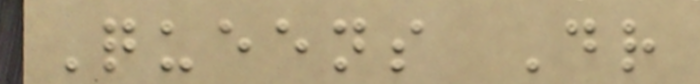Queens Dr
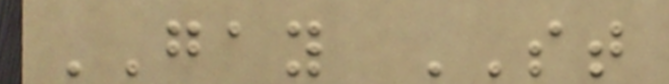GAY ST
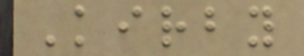Kirby
